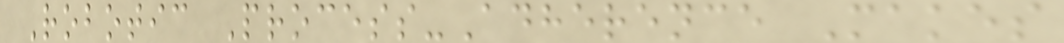Robotic Process-Adherence Makes
